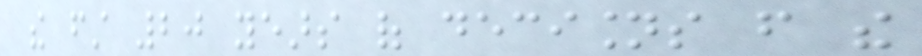the first 20 years of decisions from the
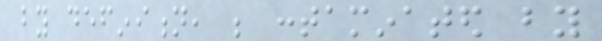by definition, be contaminated by
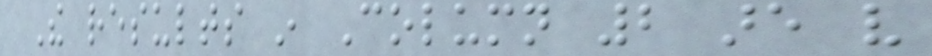The results in Column 2 are very
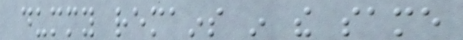dummy remains in the same
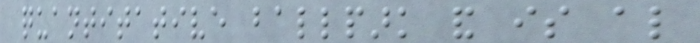quantitative ballpark and is also
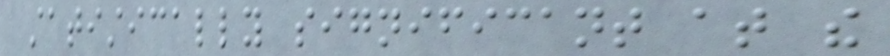statistically significant at the
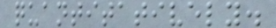quantitatively.
